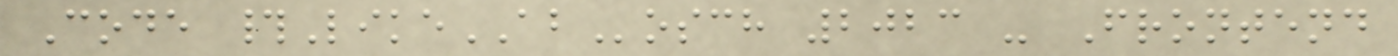Code #LikeABosch 2023 - Frontend
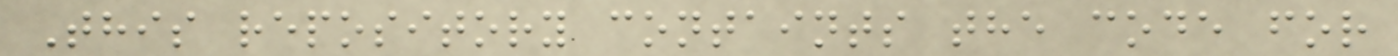This repository containts the code for
